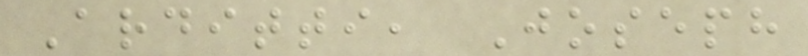Arditti, Joseph
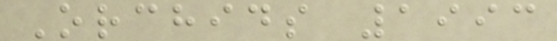Orchids 1993
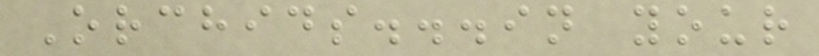Orchids...in your
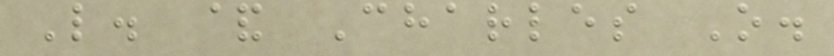L. & Charles O.
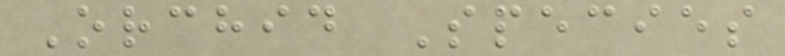Orchid Species
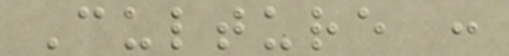Culture :
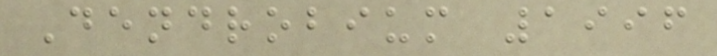Dendrobium 1996
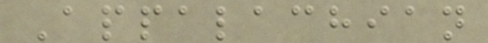Appalachian
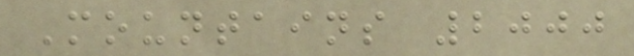Mountains 2000
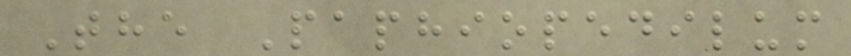The Paphiopedilum
